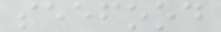seefood
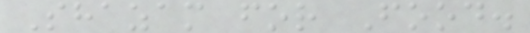Shazam for Food.
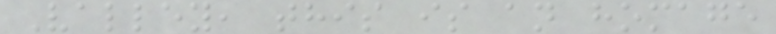Valley, this is an homage
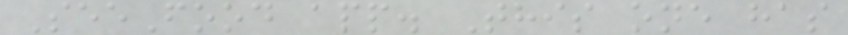SeeFood app. This one has
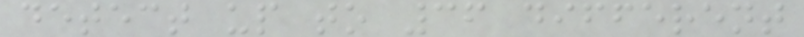detect up to 36 different
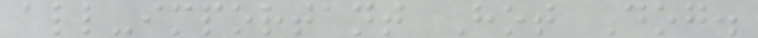all-important Hot Dog.
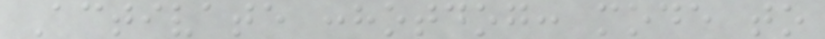Activate :hotdog: mode to
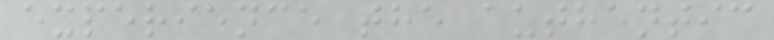experience the authentic
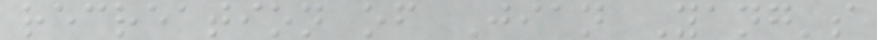recreation of Jian Yang's
